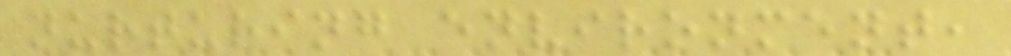nurturing environment,
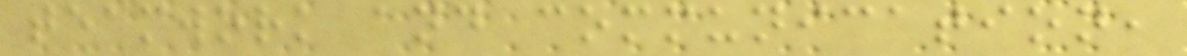teamwork and communication,
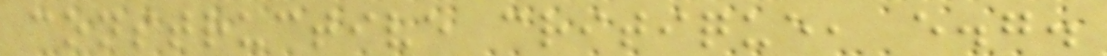constructive critique, e.g.
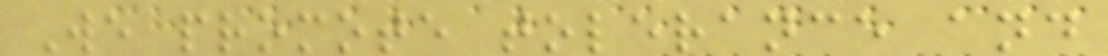We promote tolerance and
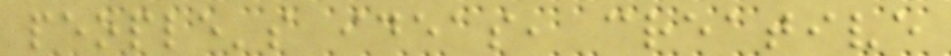people's ideas, creative
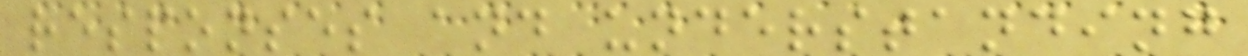responses and understanding
